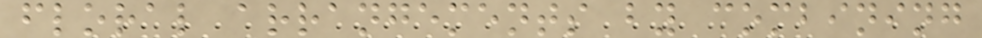floral arrangements by combining
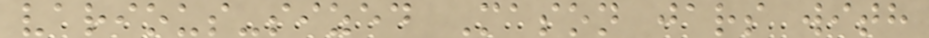various-sized Mason jars with
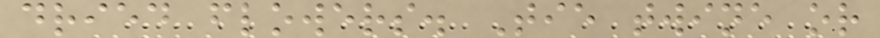dried flowers. Tie twine or
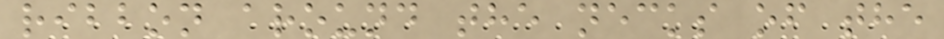ribbon around the necks of the
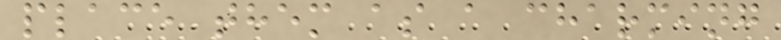place them as a charming
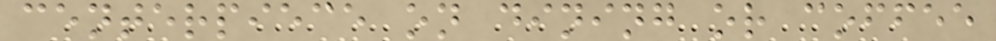centerpiece on dining or coffee
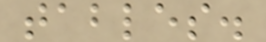tables.
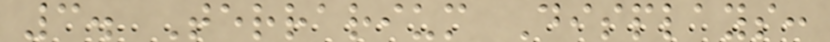3. Terrarium Displays:
